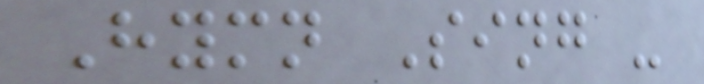Hymn Sing -
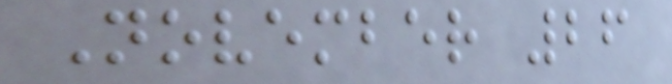November 26
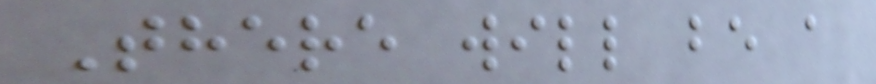There will be a
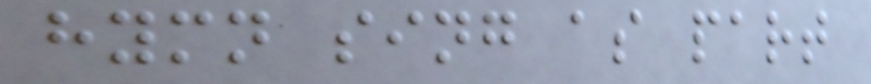hymn sing as part
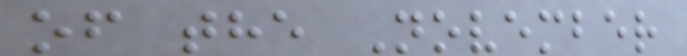of the November
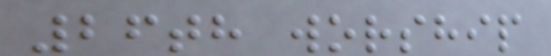26th worship
